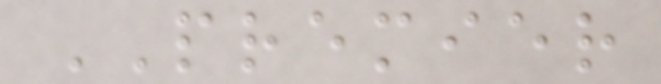PREMIER
